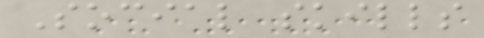Social skills
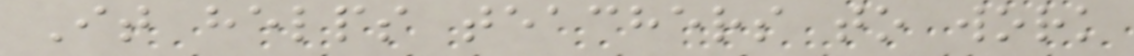It helps teachers to work
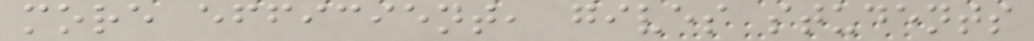more efficient, gives students
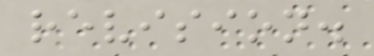revision.
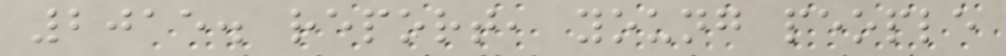2015. report, young people
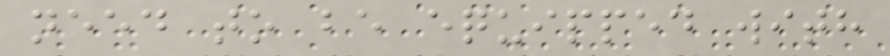need to be equipped with
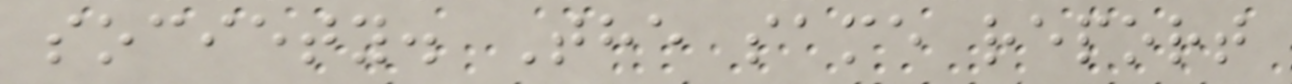society. The same report
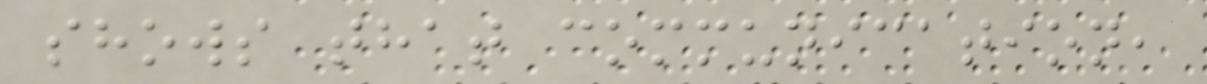shows that communication,
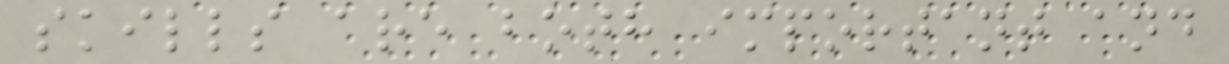skills are both important and
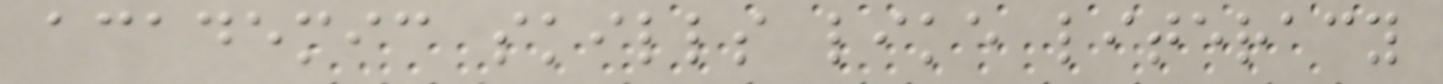academic skills like literacy
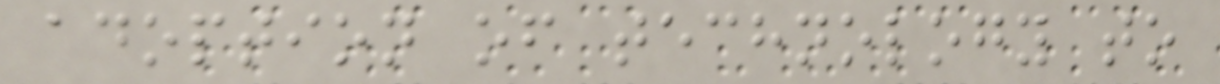adoption of technology to
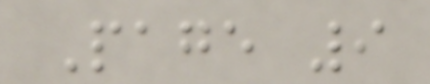Page 9
